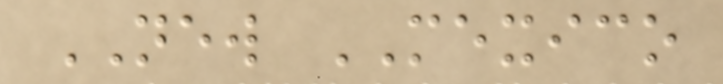NEW MEXICO
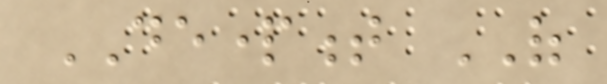DEPARTMENT OF
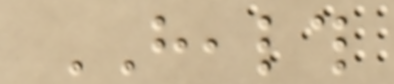HEALTH
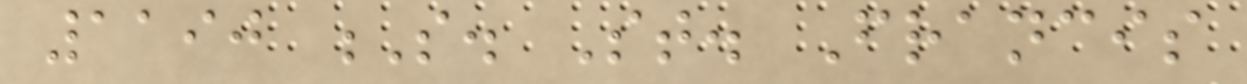1190 S. St. Francis
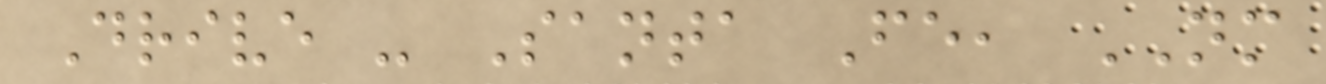Drive - Santa Fe, NM
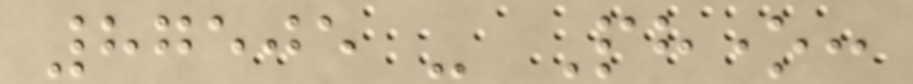87505 - Phone:
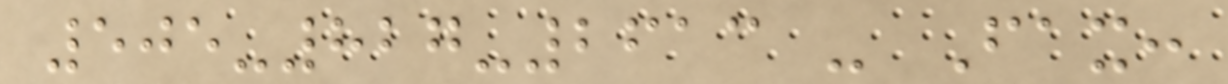505-827-2613 - Fax:
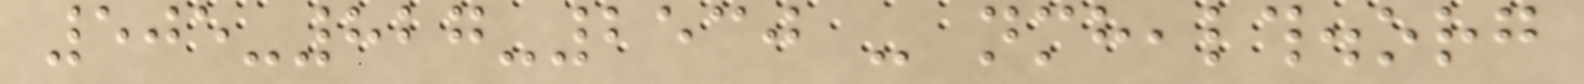505-827-2530 - nmhealth.org
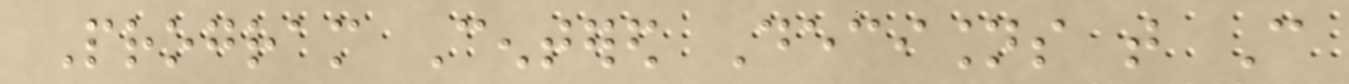Program Centered Decisions that Can
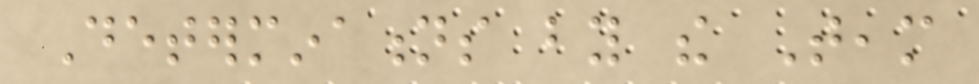Determinations by the Team
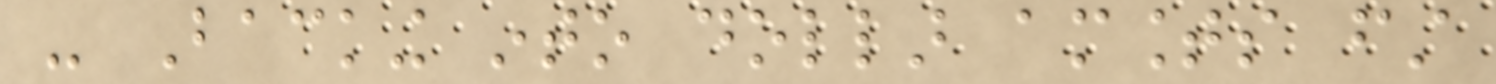- Backing into dollar amounts first
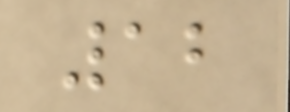12
